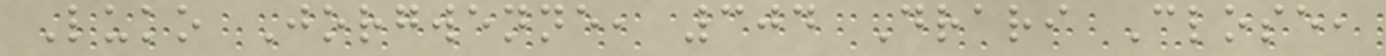Luko Jorgwenne, 304 Drari Close,
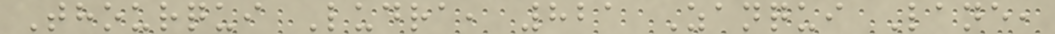Thourqui Ludra, 821 Zanqui Lane,
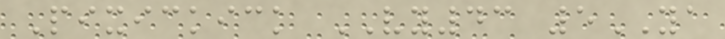Pixickick VY43 5YA
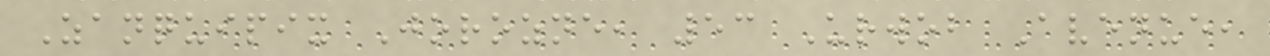Zanquipix Jorozne, 53 Urwob Avenue,
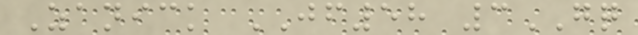Zanick JF58 3GQ
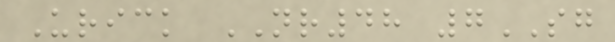Urick NR48 7SG
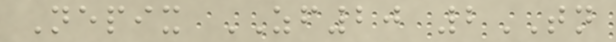Nepix ZF20 2TN
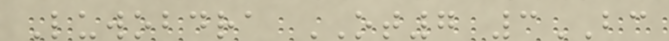Luwobdra OT7 3BC
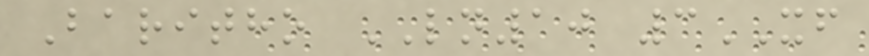Baritho LN10 3XF
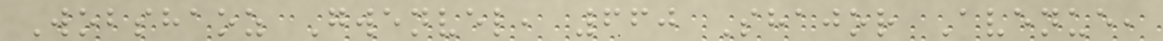Wobshaoz Gwenvel, 660 Shajor Avenue,
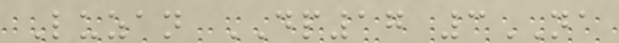Luzan DP17 3NA
